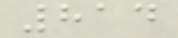814
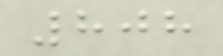808
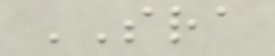SRA
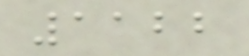1122
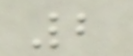2
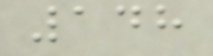148
